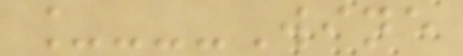_---Wine
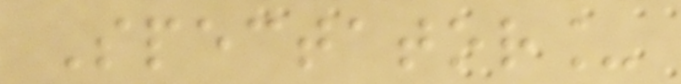Spectator_
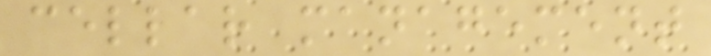cellar management
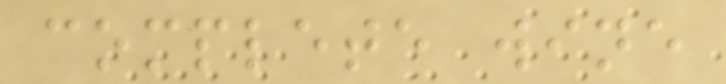complete wine
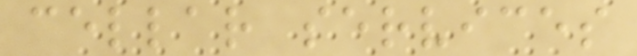cellar services
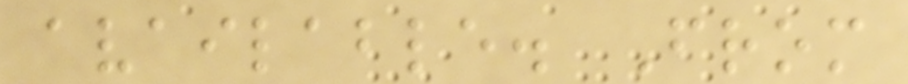available. From
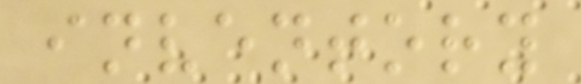inventory
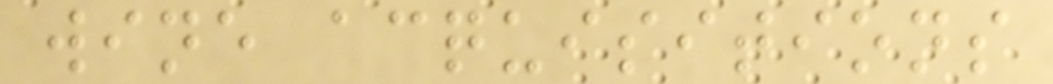wine acquisitions
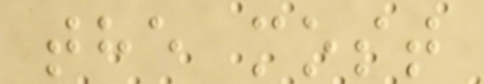the most
